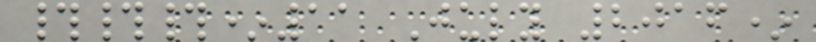###*11 July 2016*
